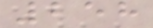258
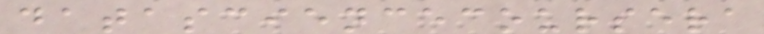datasciencecoursera
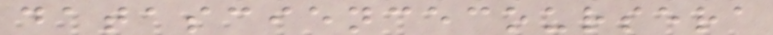datasciencecoursera
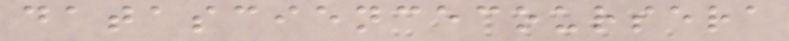datasciencecoursera
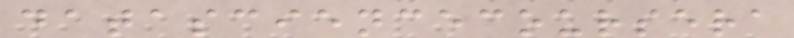datasciencecoursera
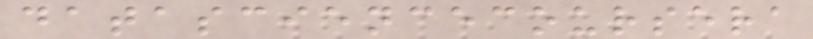datasciencecoursera
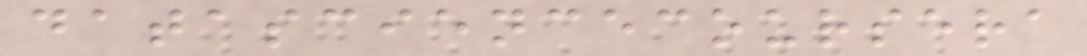datasciencecoursera
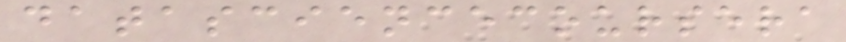datasciencecoursera
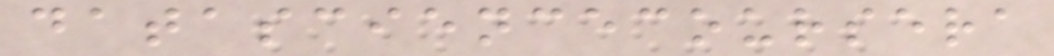datasciencecoursera
